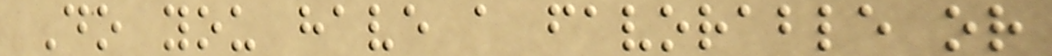Do you have a favorable or
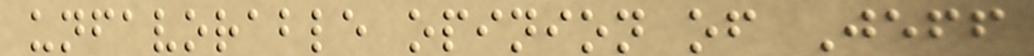unfavorable opinion of Jeff
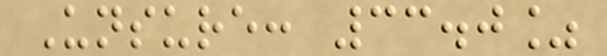Unsure: 33.0%
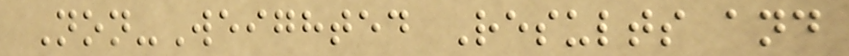Non-Weighted Results and
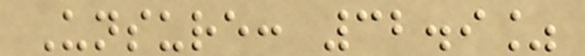Unsure: 32.9%
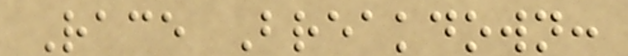Race Breakdown:
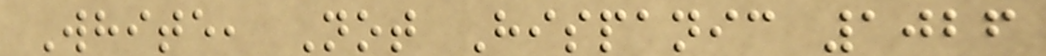White, Not Hispanic 1026
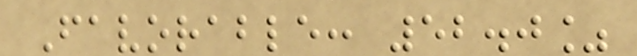Favorable: 52.0%
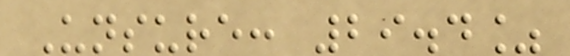Unsure: 29.4%
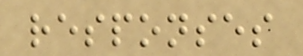responses
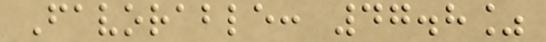Favorable: 47.8%
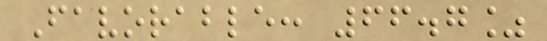Favorable: 66.7%
